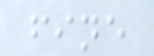fine
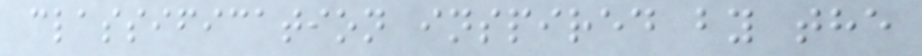classification inspired by the
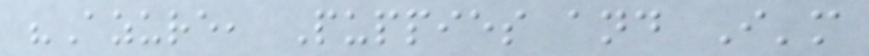"Azure, Puppies and I'm
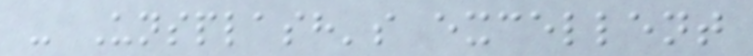- Unsplash's excellent
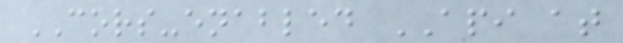CORS-enabled API at
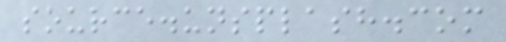source.unsplash.com
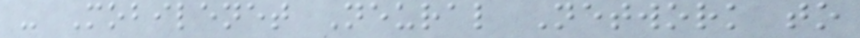- Mobilenet Neural Network to
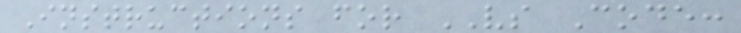Instructions for VS Code:
